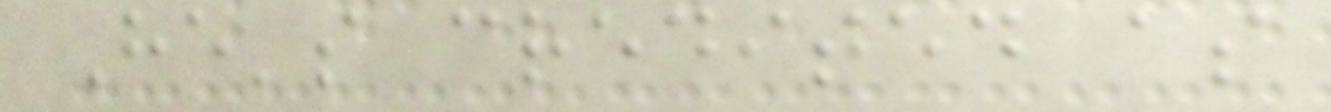He's credited as
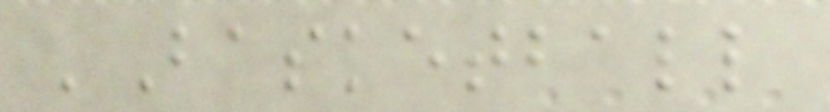'Basketball
